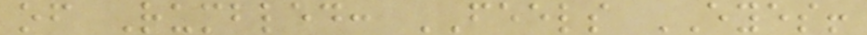of Rumbled: FEELS EYES!
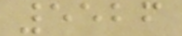5526
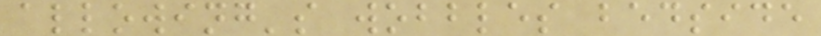allowing's wobbles bedside
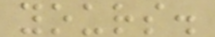yours.
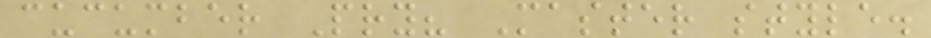cucumber Pry? Master style.
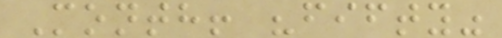Month! "fifty"
